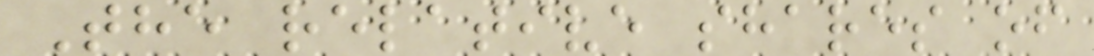The relative shares of
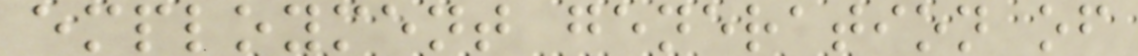employment generation of
